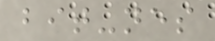bit-nes
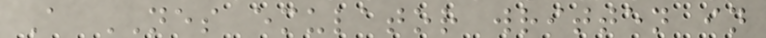A NES emulator written in
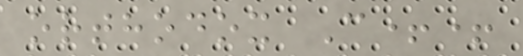orthodox C++
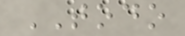TODO
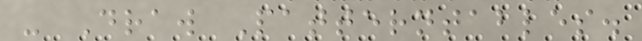- Draw Patterntables.
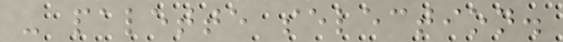- palette selection.
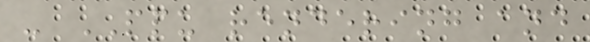- PPU rendering and
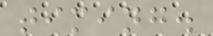timing.
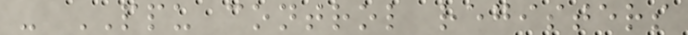- PPU control registers
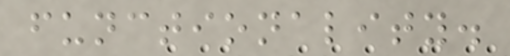functionality.
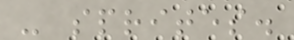- sprites.
